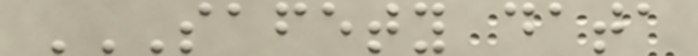SAFETY DATA
